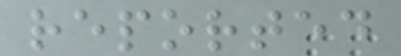reported
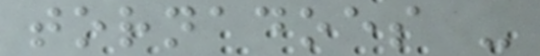tornadoes -
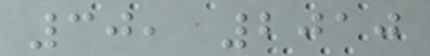30, 2010
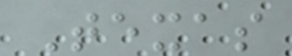Texas
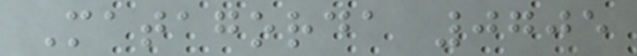Matagorda 0705
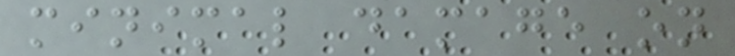minimal damage on
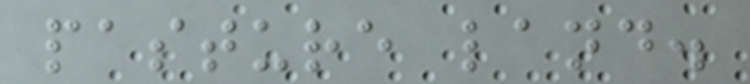pasture land.
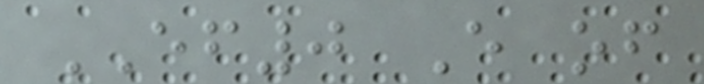EF0 E of
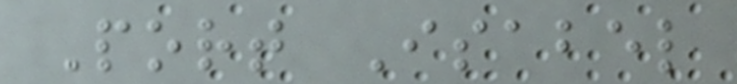Port Isabel
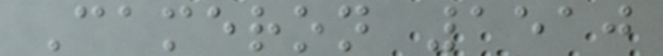Cameron 1510
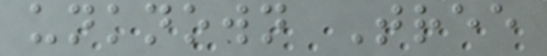unknown Tree
